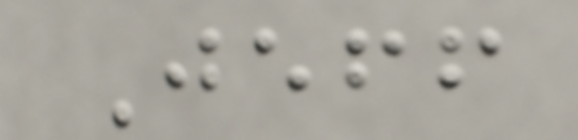Jeff
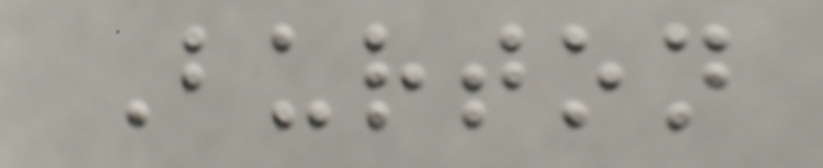Burton
